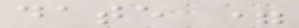date =
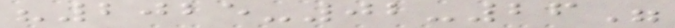"2025-02-26"
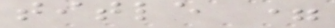title =
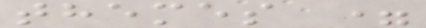themes =
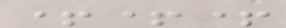+++
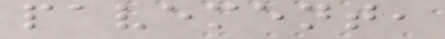pavement,
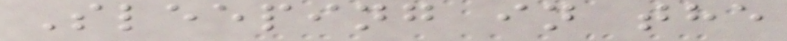Sleeping in the
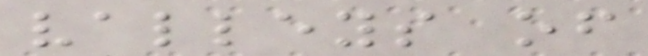valleys of
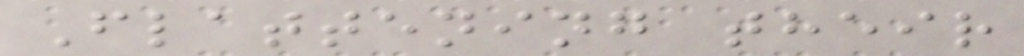Flattening their
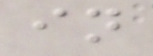in
